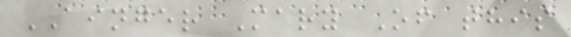AINGER Mary Of this
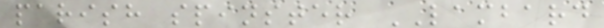parish spinster LAMBARD
